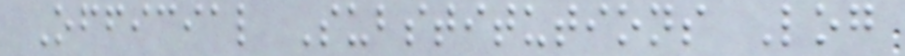Official Substitutions Log
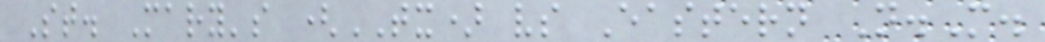St. Mary's (TX) vs Eastern N.M.
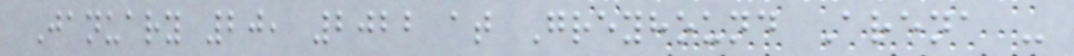January 20, 2022 at Greyhound Arena -
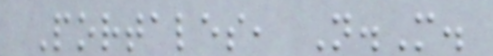Portales, N.M.
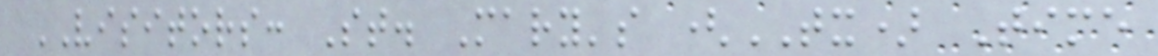VISITORS: St. Mary's (TX) Time
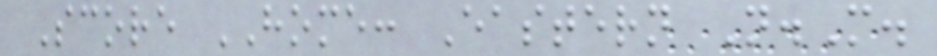Score HOME: Eastern N.M.
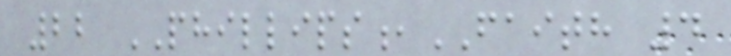22 PHILLIPS,FAITH 4
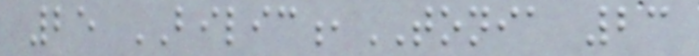25 BILIC,TONIA 23
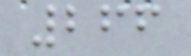266
